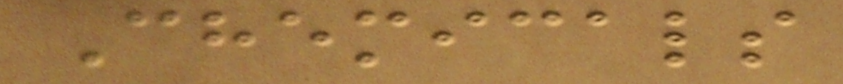Chemicals
